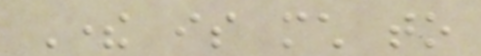There is much to
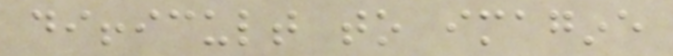difficult to imagine
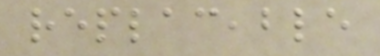replaceable
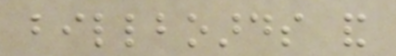billboards and
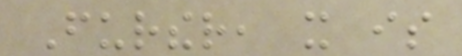Further, it is
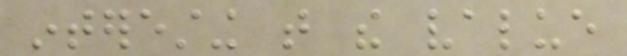interesting that the value
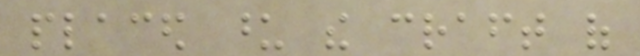placed upon the craft of
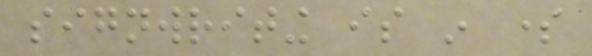signwriting is in some
